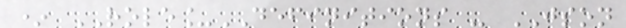* ROLE_DEFINITIONS - JSON
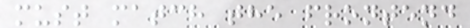must match the frontend
